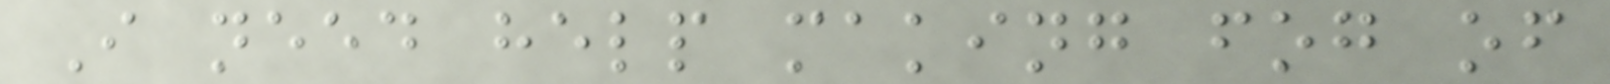I need help making fog of
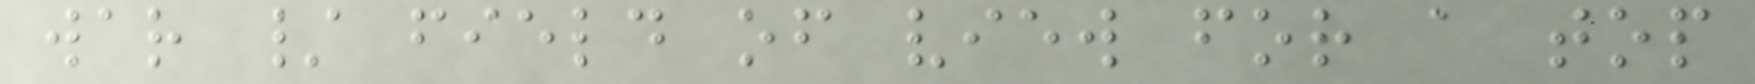war / field of view for a top
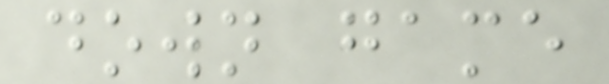down game
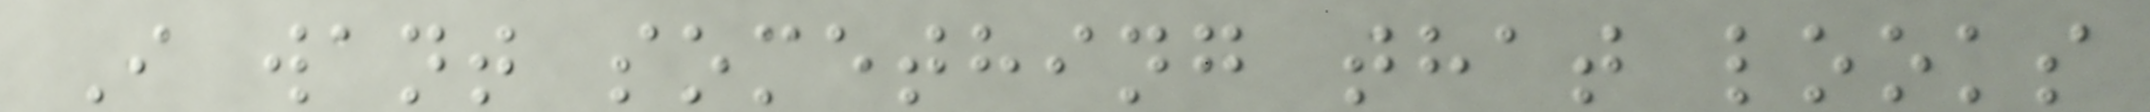I want something that looks
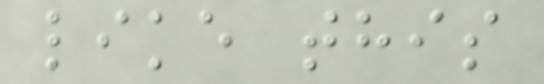like this
